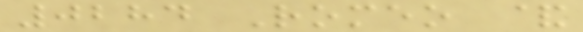0284 Romeo &
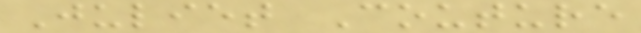Juliet Couture
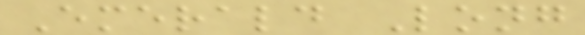Emerald Long
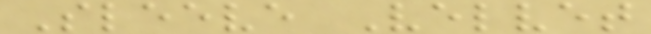Sleeve Velvet
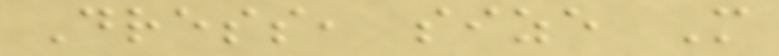Dress, size M
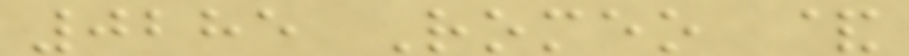0285 Romeo &
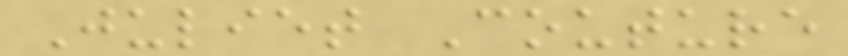Juliet Couture
